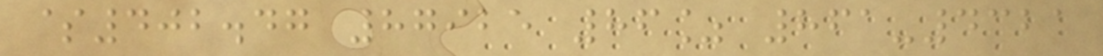$402.47 87925 86% 861-4321
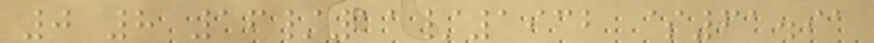0 8 16/11/1932 $61.91
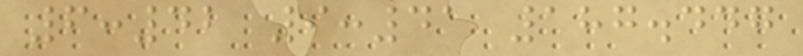6:42 9:41 187.447
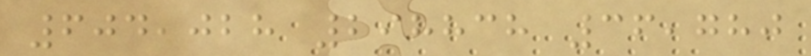604,028 298838 36,780
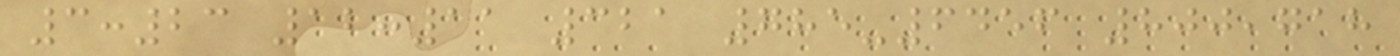3:23 12:11 321 785-6456 800,718
